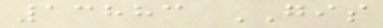13883 GIS
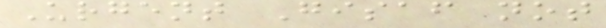Urgent Gisaf not
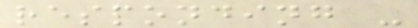responding -
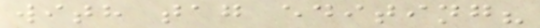with tag editing?
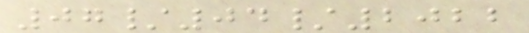07/04/2022
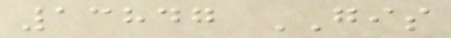13847 GIS
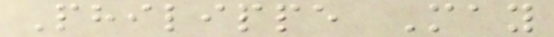Philippe May
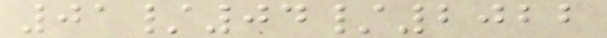01/04/2022
